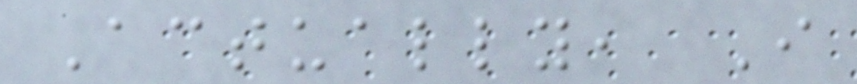Actually, I
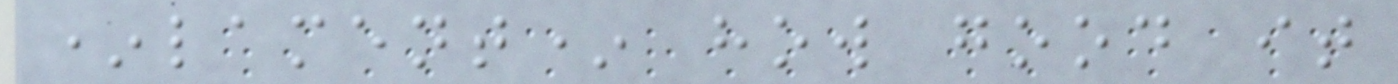*lament* how good it
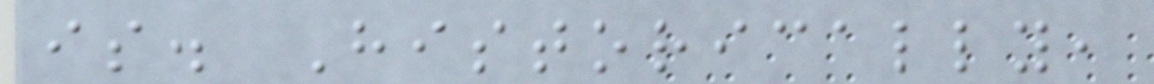is. Historically,
